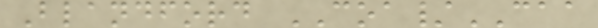Blandford COA/CAA
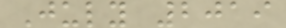July 2019
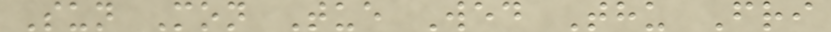Sun Mon Tue Wed Thu Fri
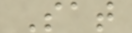Sat
